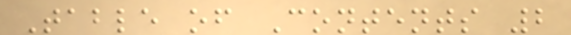Table of Contents 2
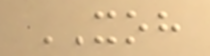XOH
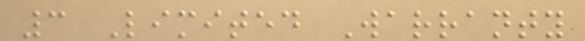3 Limited Warranty
